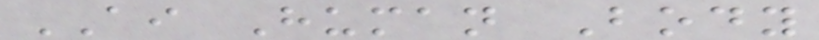AI Human Body
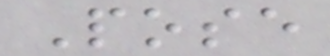Pose
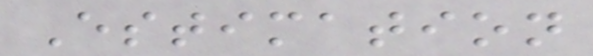Estimation
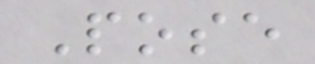Pose
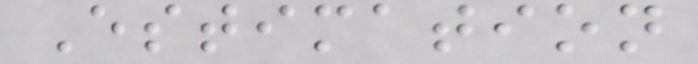Estimation
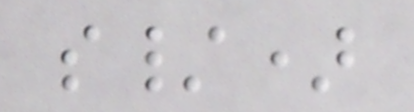s/)
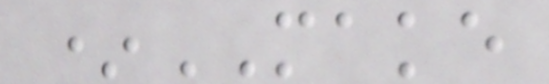*MAKE
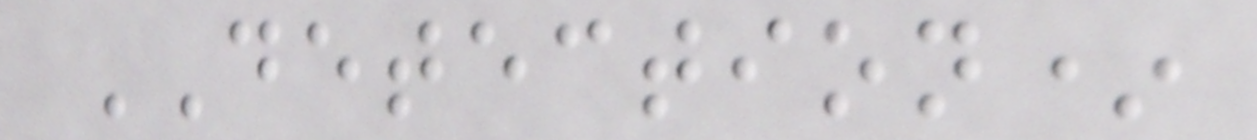DETECTION*
